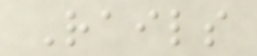Rails
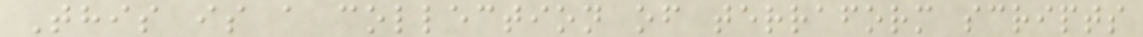This is a collection of terraform scripts
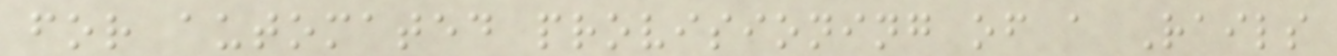for automated provisioning of a Rails
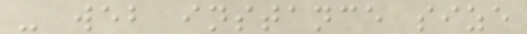- web instance size
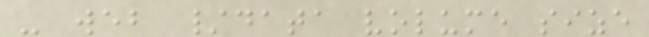- web /data volume size
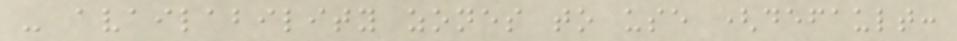- availability zones to use (default:
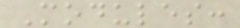Modules:
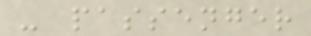- passenger
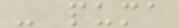- puma
